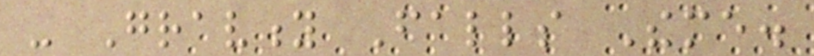- Gravity Falls Theme.
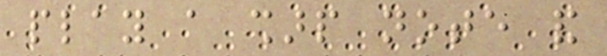play a sharp note and
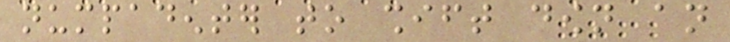numpadenter to shift down an
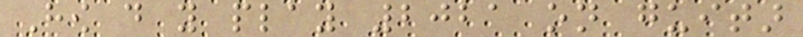How do you play 2021 on guitar
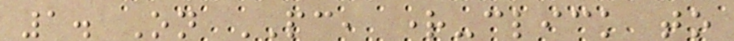1. On PC, right-click to
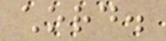chord.
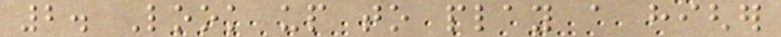2. Look up to play a higher
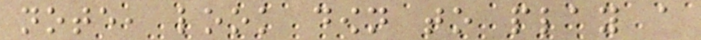note, look down to play a
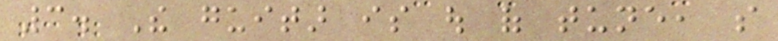3. The guitar is out of tune, so
